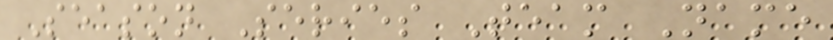Season Series Team Name
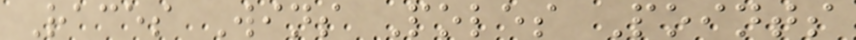Races Wins Poles Points
